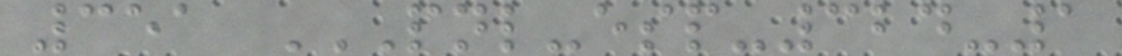351 PNL-ESP-324-1
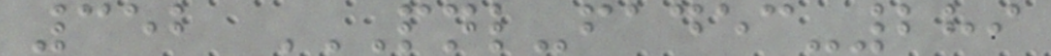352 PNL-FADEC-289
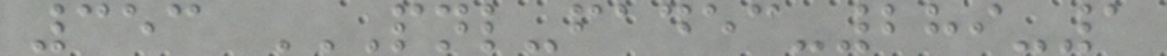353 PNL-FADEC-289-1
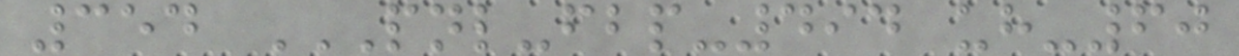354 PNL-FBP-494 UH-60
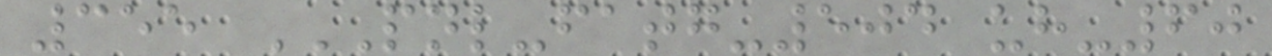355 PNL-FATG-504 UH-60
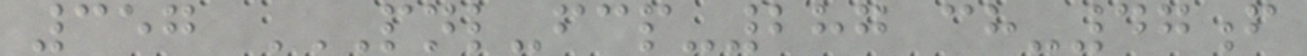357 PNL-FCP-287 CH-47F
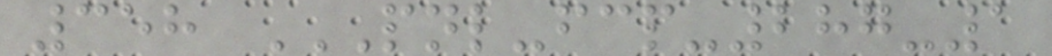358 PNL-FCP-287-1
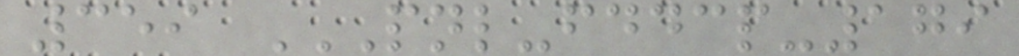359 PNL-FDDCP-179
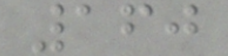160
